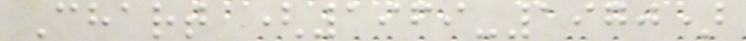Chart (1969-1970)
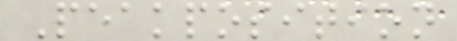Peakposition
